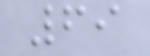69
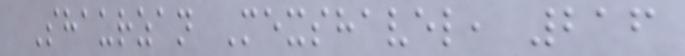Shaurzan Mexshavel, 216
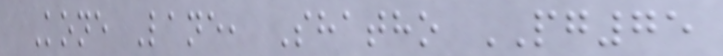Kone Lane, Shatho PG75
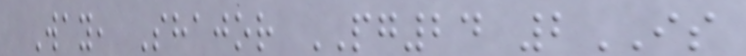Way, Shajor PG24 2IS
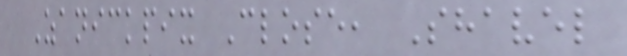Zanickpix Close, Shavel
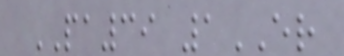PA39 1ER
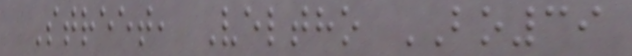Street, Veltho BO39
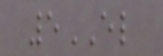5EL
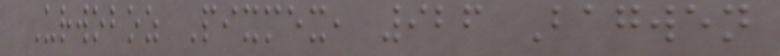Urwoboz Pixmex, 926 Bagwen
